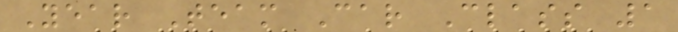Year Team Car Class 1
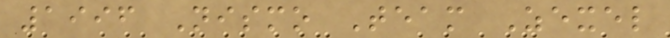1996 Nismo Team Zexel
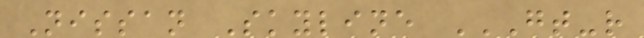Nissan Skyline GT-R
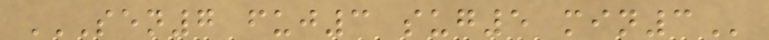SEN7 FUJ3 SUG5 MIN3
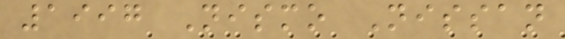1997 Nismo Nissan
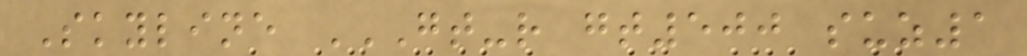Skyline GT-R GT500 SUZ1
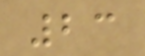23
